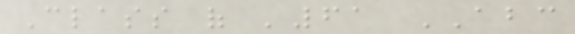Class of '61 ABC
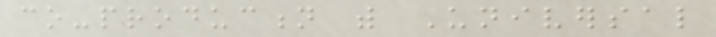co-production with Universal
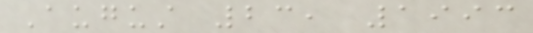August 23, 1993
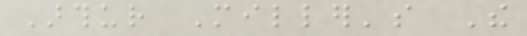Arthur Miller's The
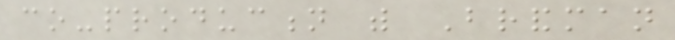co-production with Brandman
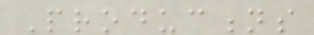Productions
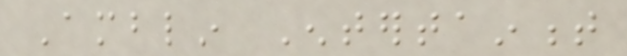Amblin Entertainment
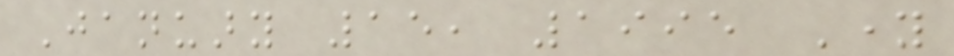January 15, 1995 Young
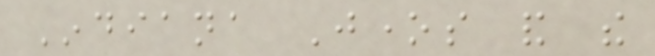Indiana Jones and the
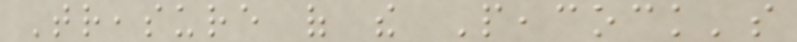Treasure of the Peacock's
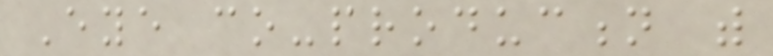Eye co-production with
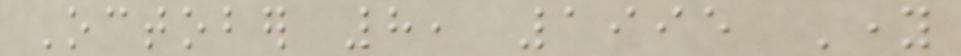October 8, 1995 Young
